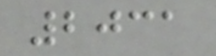2031
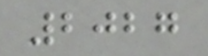2027
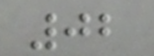02
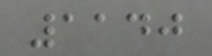1140
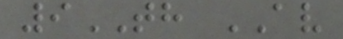9TH AV
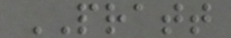PRATT
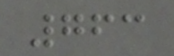763
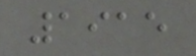1915
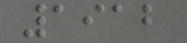1912
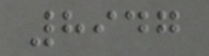8947
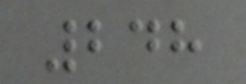248
